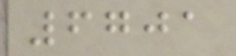6701
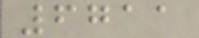6711
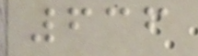636
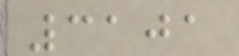3101
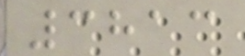3813
